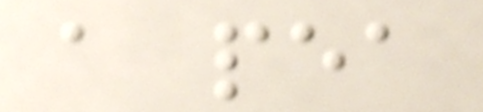a pea
